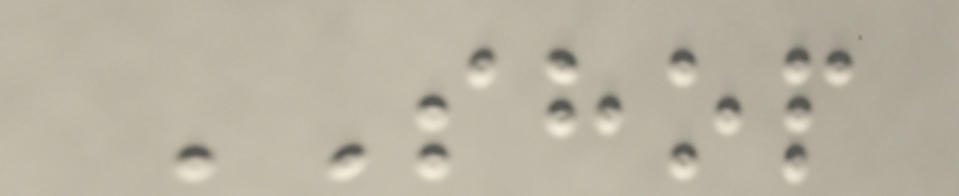SHOP
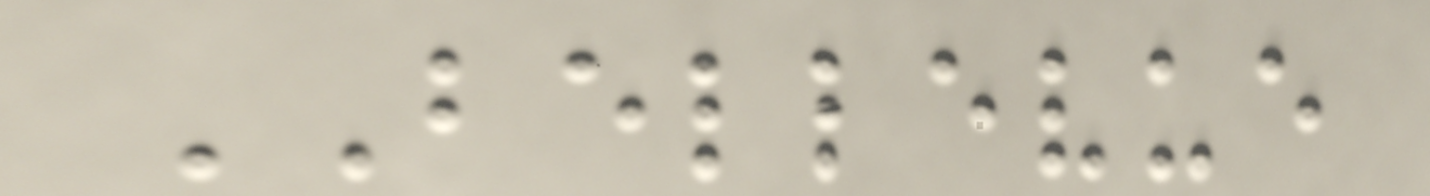BELLEVUE
